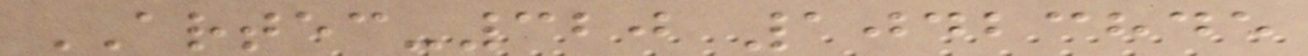ARTEC-320 10423845
